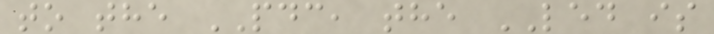to the PDC, the LED is
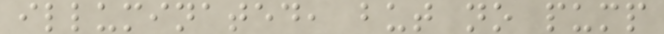illuminated, but no pump
